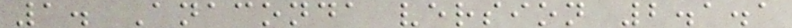1. Anaconda version 2.1.1
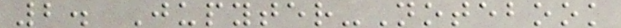2. Jupyter-Notebook
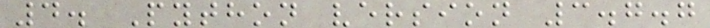4. Python version 3.7.7
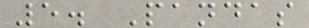5. Pandas
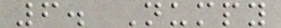6. Numpy
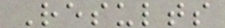Results
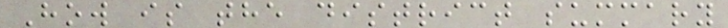How is the district summary
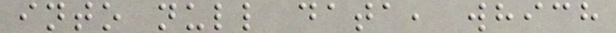into null data, which
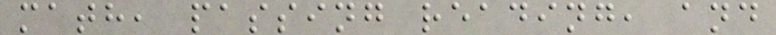math, passing reading, and
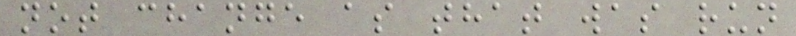not change as that was run
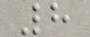8
